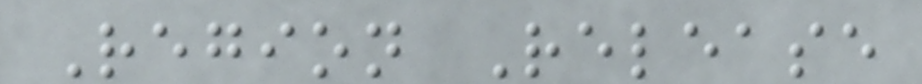Region Release
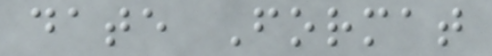date Format
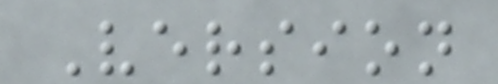Version
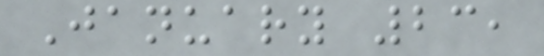January 23,
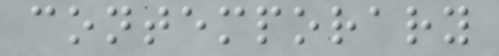contemporary
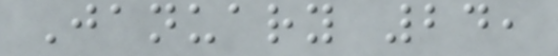January 24,
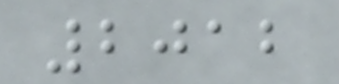2012
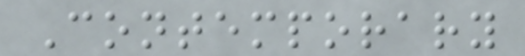Contemporary
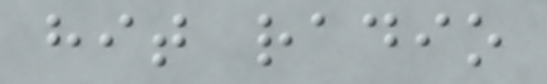hit radio
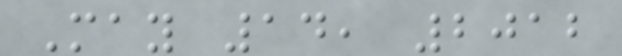May 14, 2012
